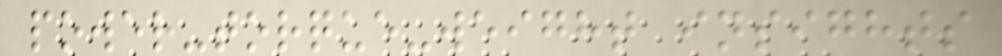power-torque-weight insights
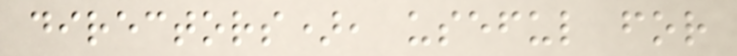directors), useful for
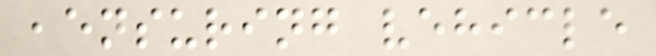,ensuring vehicle
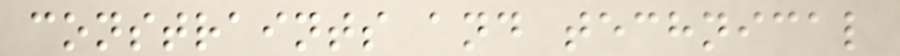constraints and technical
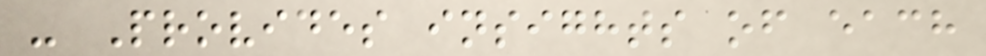- Provides insights of each
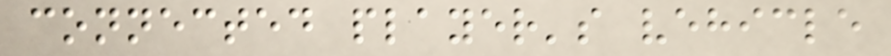connected player's vehicle
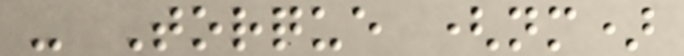- Torque (nm)
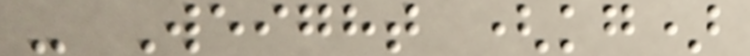- Weight (kg)
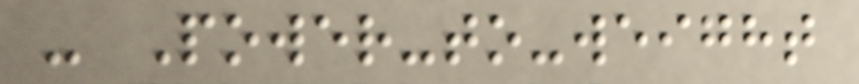- Power-to-weight
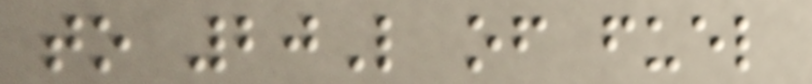to 20L of fuel
